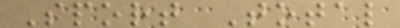Sport Total
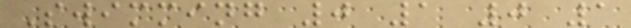Swimming 0 1 0 1
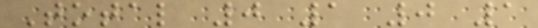Total 0 1 0 1
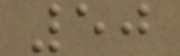50
